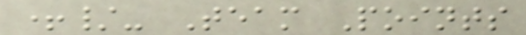+/- Team Points
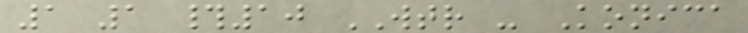1 1 #10 WTR - Konica
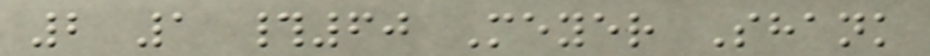2 1 #60 Meyer Shank
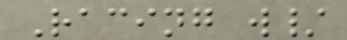Racing w/
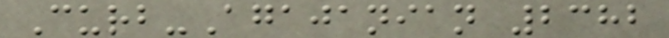Curb-Agajanian 2382
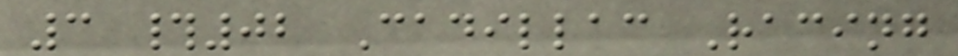3 #02 Cadillac Racing
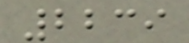2239
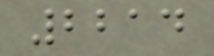2214
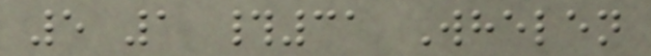5 1 #31 Whelen
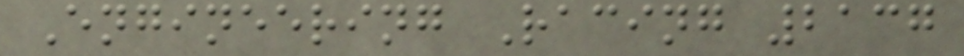Engineering Racing 2137
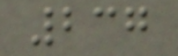237
